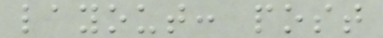layout: post
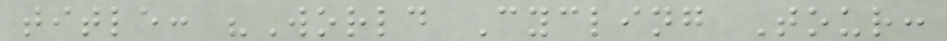title: "World Cycling Tour:
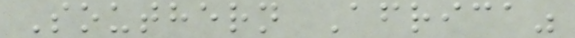Southern Africa"
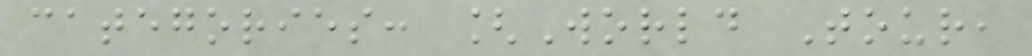categories: [World Tour,
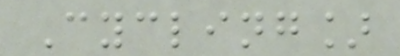Cycling]
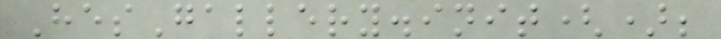HesGallery.init();
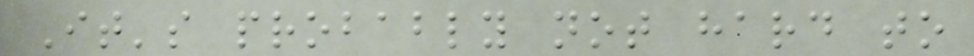It's probably not hard to
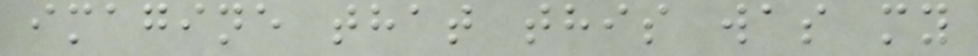imagine that this was my
